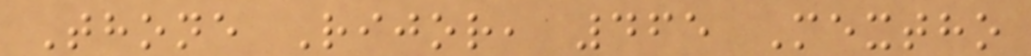Thone Rijor, 465 Mextho
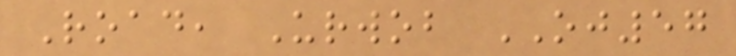Road, Urwob OJ57
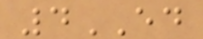4ED
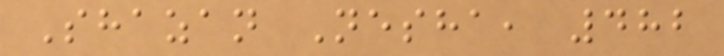Shazan Nesha, 482
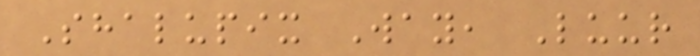Shalupix Way, Luur
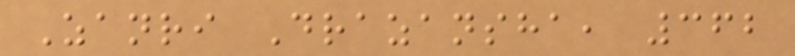Zanri Drazansha, 362
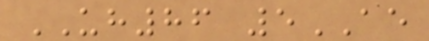UH86 5AE
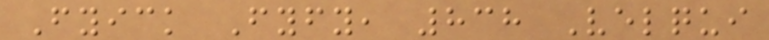Fyick Fyfy, 838 Velqui
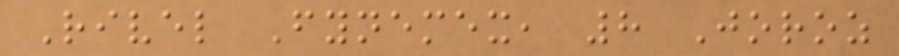Rivel Fynemex, 8 Joroz
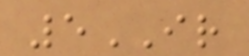5IR
